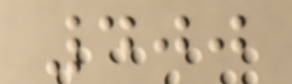400
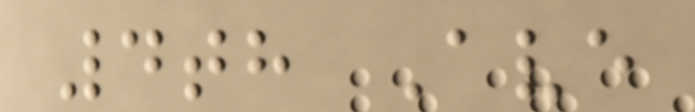4th Ave
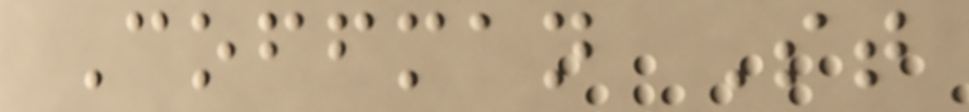Coffman St
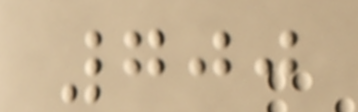700
